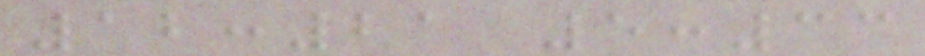12:21 5:33
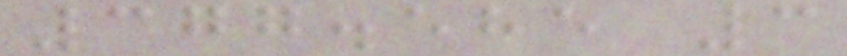377.585 3
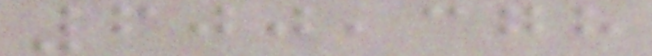600,378
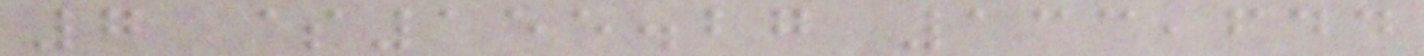7 $155.27 133,644
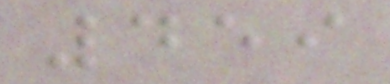459
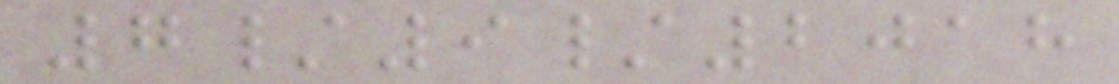7/9/2018
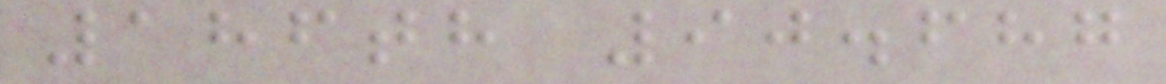186th 90.687
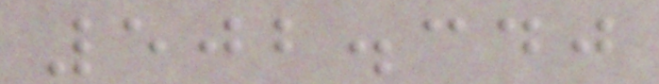502.340
